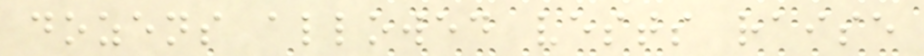dozens allowed vests raise
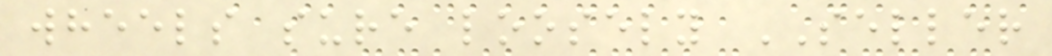wheels sure loosely SELLER
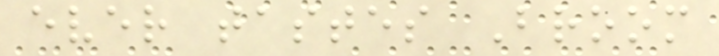ever tastes Broom
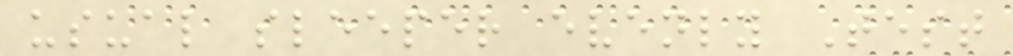usual sleeper evenly Test
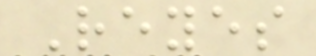Reyes
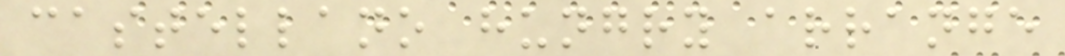castellano hungry arrange
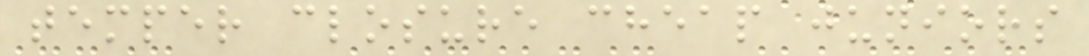temper closure cheap juniors
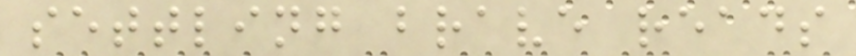settling brave reads
